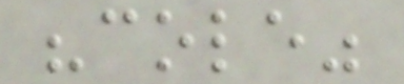"cole"
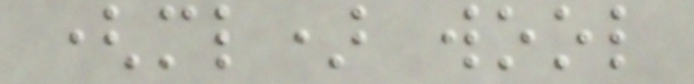(ml) wool
